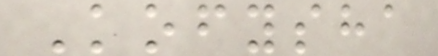Kofysha
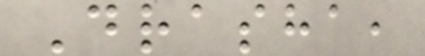Drasha,
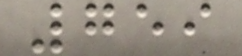759
